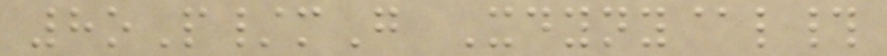8oP/mG Xdyny@l#
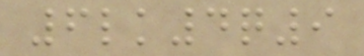6lk4q9
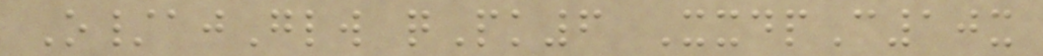O/ajGlw qPk6 XxdpC10x
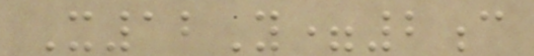X12Y=2c
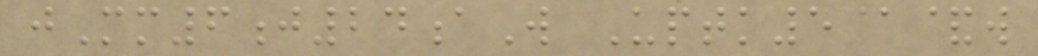jMm6j24aW Uptk5@&w
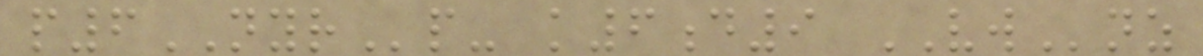p6NYRp- k6d9 VWnz
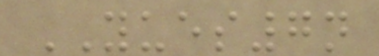YUES7n
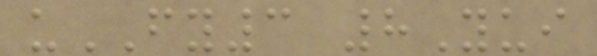uFY3 8Yui
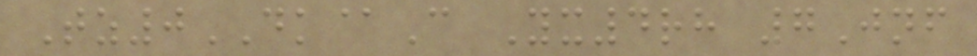Tz0DK@C Yx4rh 7Jnf
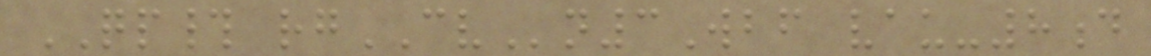QP# rgCVn3Wbf vau-8d
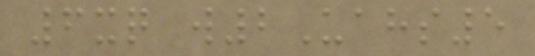6xq w2Uahs5
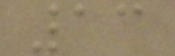13
